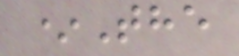*The
